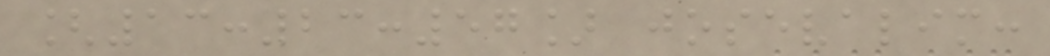[13:23:57] josevalim:
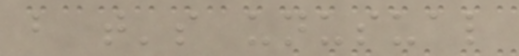but that's unusual
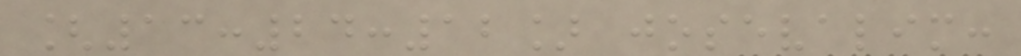[13:24:12] josevalim:
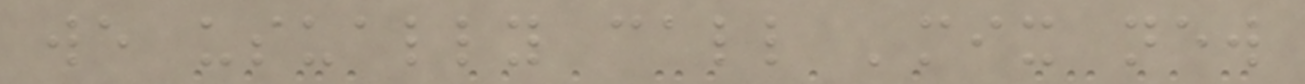we usually call 'mix new
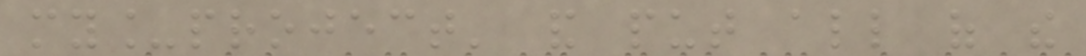my_project' and put all of the
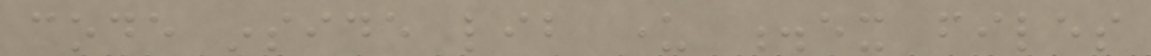code inside lib under .ex files
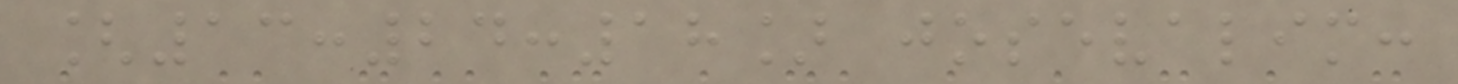[13:24:18] josevalim:
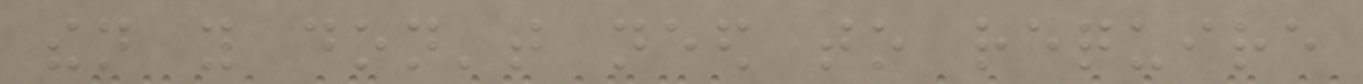then you don't need to require
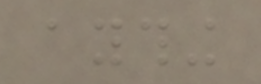aything
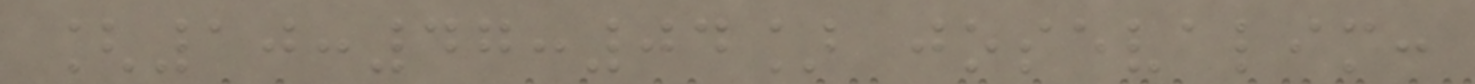[10:47:04] josevalim:
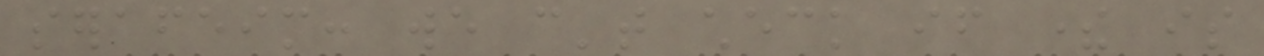serafeim: we can't check if there is
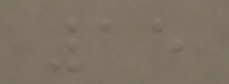15
